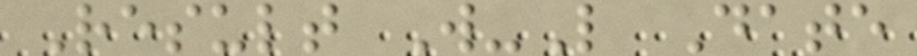Result W-L Date
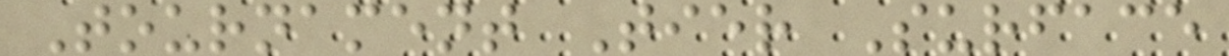Tournament Tier Surface
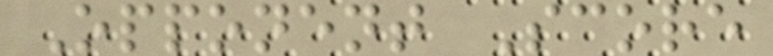Opponent Score
